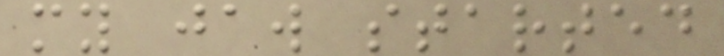my jaw started
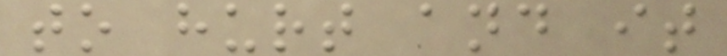to hurt and it
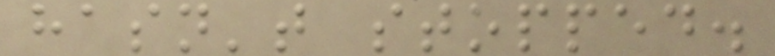hasn't stopped.
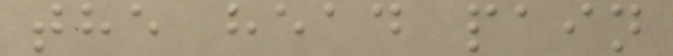the head pain
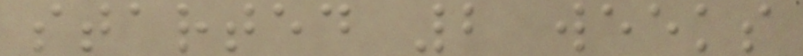started 2 weeks
